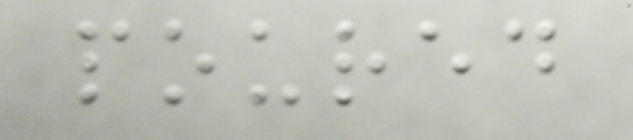poured
